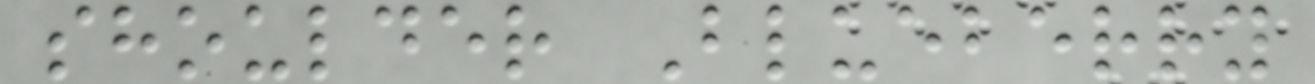shoulder Blueberry
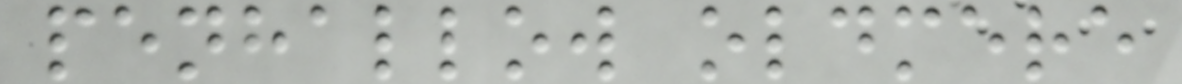penhallow oldmere
